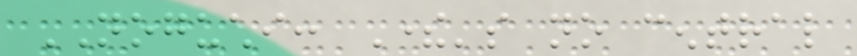NOGUCHI: There's no central
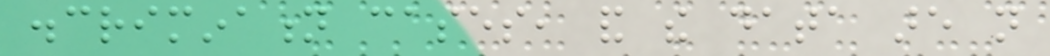discrimination cases, and the data are not
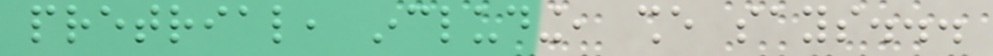pretrial, including, she says...
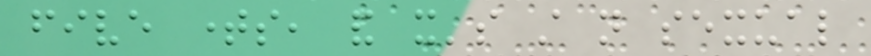five times, and it's still not sexual
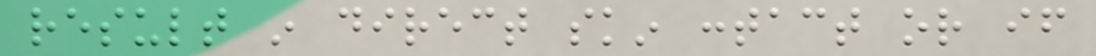result in direct skin contact or if
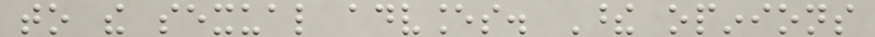to the sexual advances. These opinions
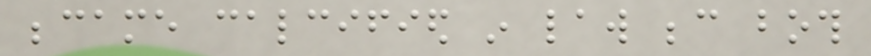became calcified in law because both
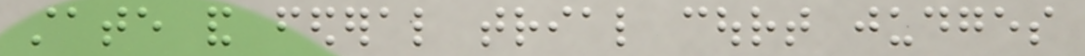state and federal trial court judges
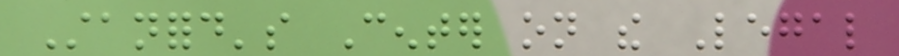Stanford's Center on the Legal
